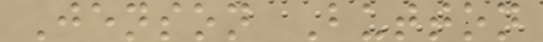Jenson Button
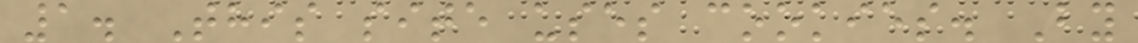1. This site uses cookies. By
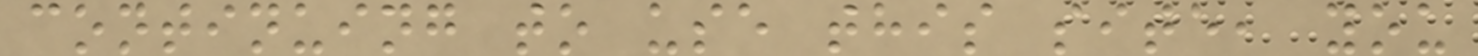continuing to use this site, you
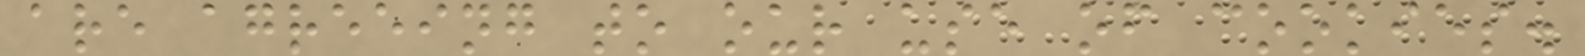are agreeing to our use of cookies.
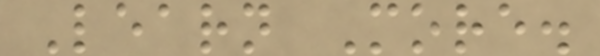Learn More.
